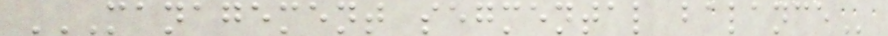MANAGEMENT SEGMENTAL BALANCE
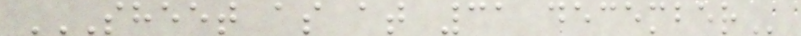SHEET AS AT 31 DECEMBER
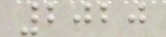2020
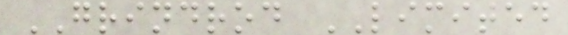GRINDROD LIMITED
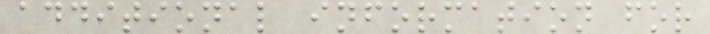additional information for
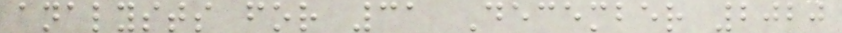analysts for 31 December 2020
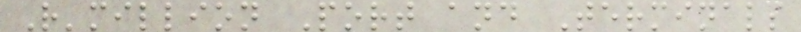R'million Port and Terminals
